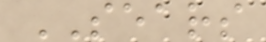SEARS
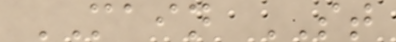MAIN ST
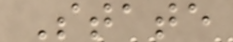State
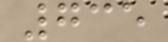735
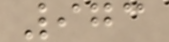973
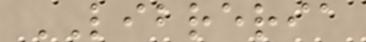LIBRERIA
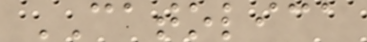CATOLICA
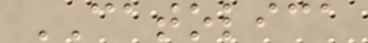CATOLICA
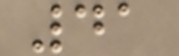41
